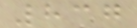837
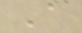A
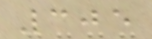305
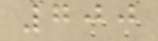700
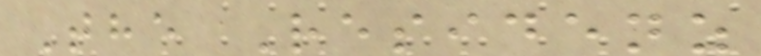The Residenz
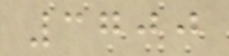3700
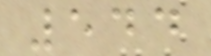544
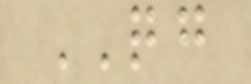QG
